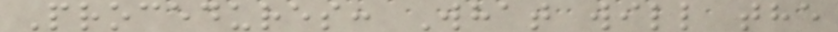Procedures: What will the
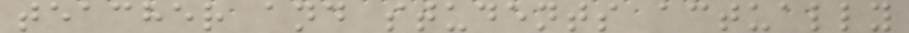teacher and students actually
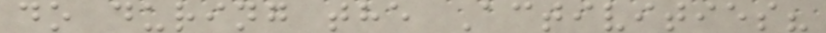do during the Activities?
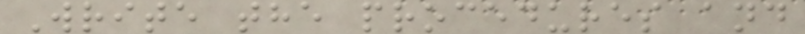Write the procedures and
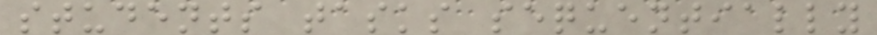students tasks sequentially
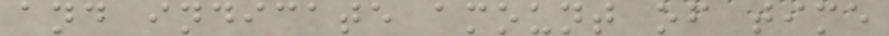and indicate amount of time
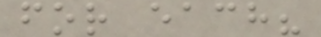for each?
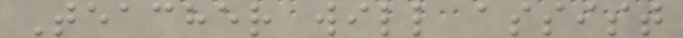Teacher will assist
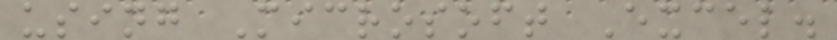using Microsoft Excel.
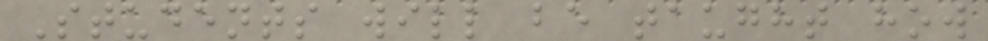Students will be taught how
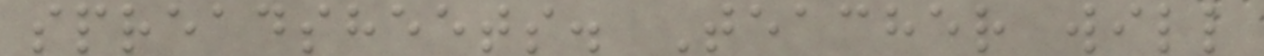spreadsheets. Teacher will
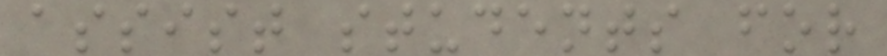assist students for
